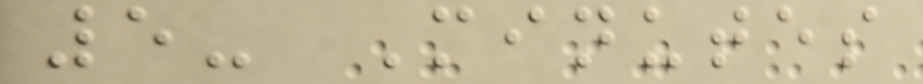5- Minutes
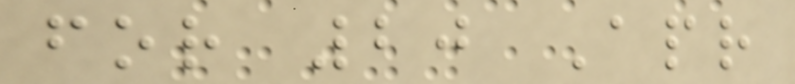for 20 Apr
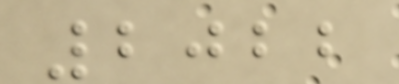2022
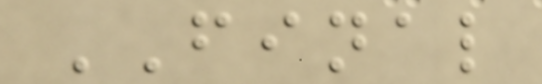FINAL
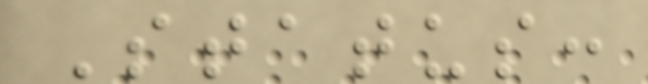Status:
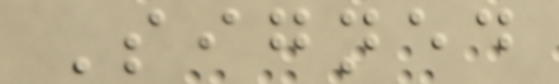Signed
